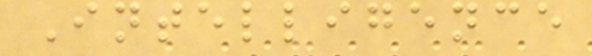Intelligence
